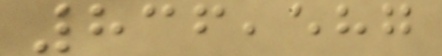836,587
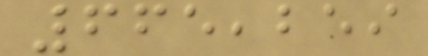665,259
